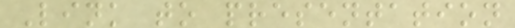Link to presentation
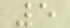5
